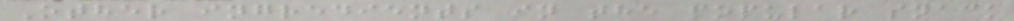Other ingredients in the popular snack
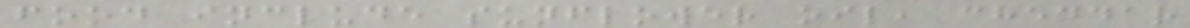food include sunflower oil, cheddar
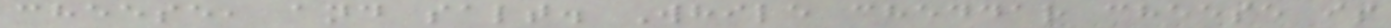cheese, and salt. While cheddar cheese is
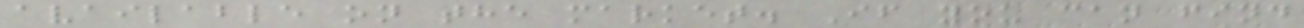available on the market. If you can find
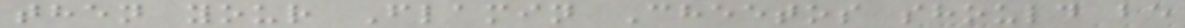then your Flamin Cheetos should be
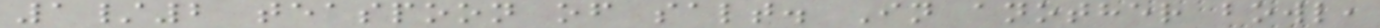1/2 teaspoon of salt. In another bowl,
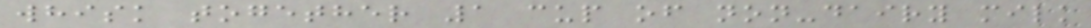whisk together 1 cup of non-dairy milk
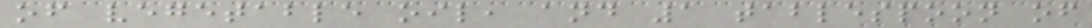of vegetable oil, and 1 tablespoon of
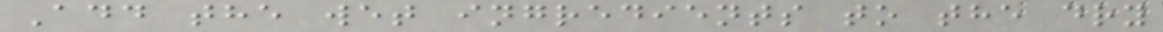Add the wet ingredients to the dry
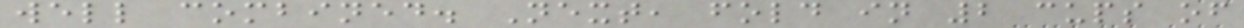well combined. Next, fold in 2 cups of
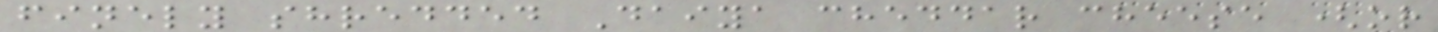finely shredded Daiya cheddar cheese (or
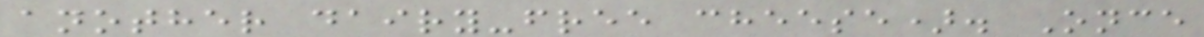another dairy-free cheese). Once
